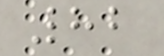82
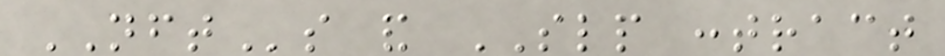NFTs and SLP contract
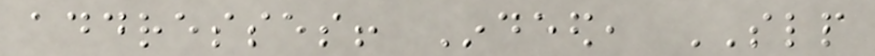addresses! Indeed, SLP
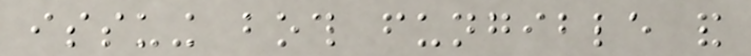issuing both fungible and
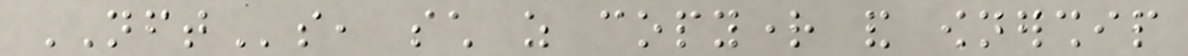NFTs, such as copyright and ownership
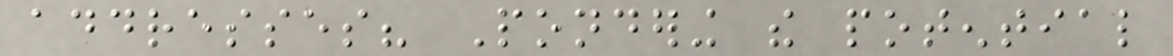addresses? Pondering the potential
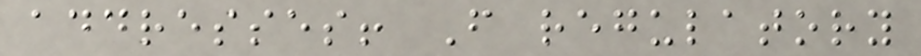addresses! From regulatory
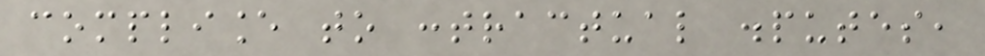compliance to contractual disputes,
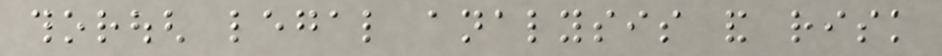thorough legal analysis and risk
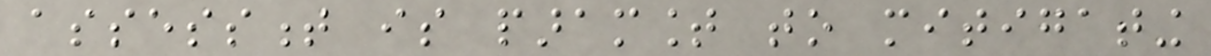assessment is paramount to mitigating
